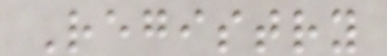Registry
